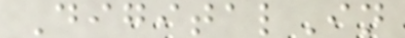DigitalIn
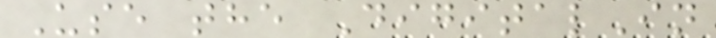Use the DigitalIn
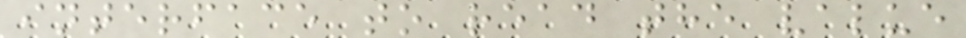interface to read the value
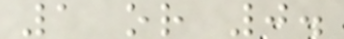1 or 0.
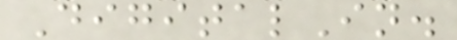DigitalIn.
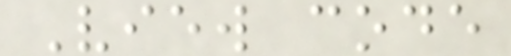View code
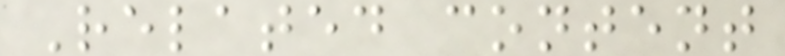Related content
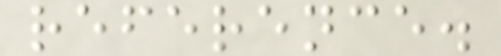reference.
